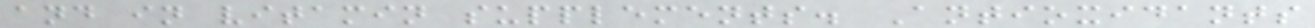and in vitamin supplements. Antioxidants
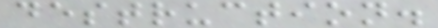destruction.
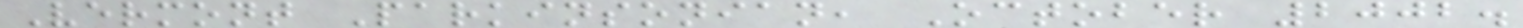Vermont Parkinsonian, October 2002.
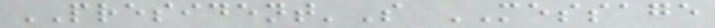PRESIDENT'S MESSAGE
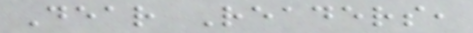Dear Readers,
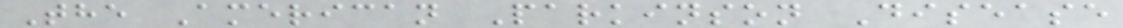The American Parkinson Disease
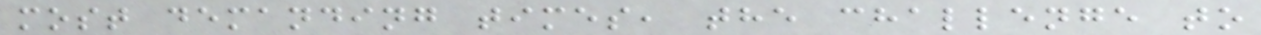most demanding times, the challenge to
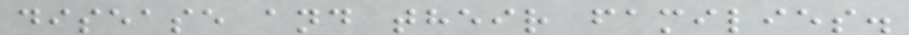disease and their families.
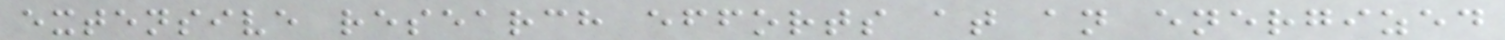extensive research efforts at an energized
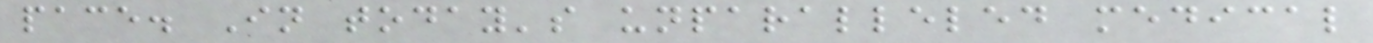pace. In today's unparalleled medical
